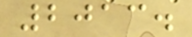2013.
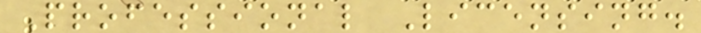Professional Licensing.
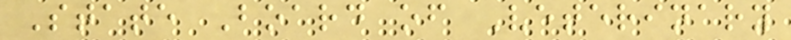State Board of Veterinary
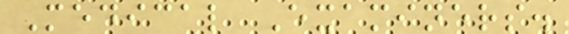Medical Examiners.
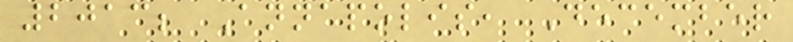2013; Annapolis, December
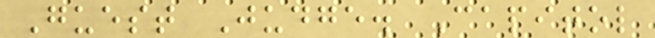Guest Judge. Capitol
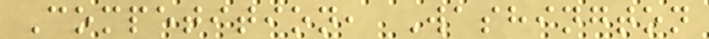Competition, Washington
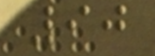90
